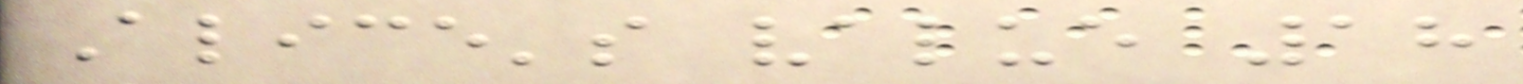Alice's value 18
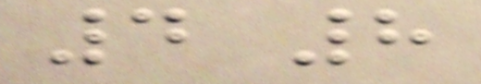4 8
